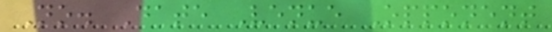No. Date Venue Opponent
